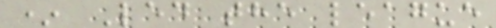* Led the league
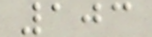103
